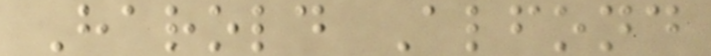Harold Alfond
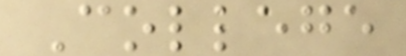College
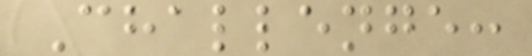Challenge:
